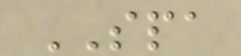SPA
